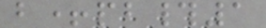b+pb#1
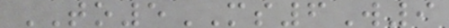TO5MS6W9
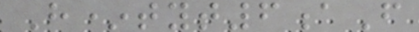H*tyt6aF
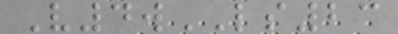V4wLS23
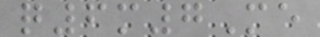q6m7Me
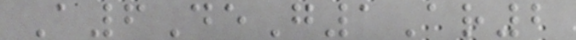A6DeG1Ar2
